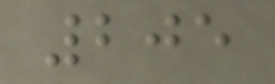205
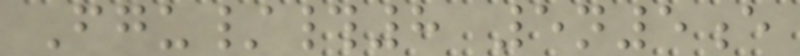Fgu/#8 5n5e
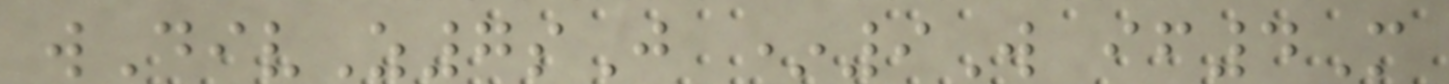wDivZ7sJ *9W if4M
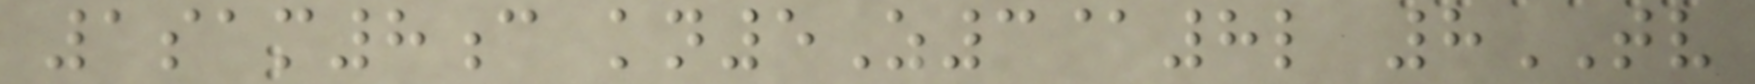1sam8c kn5Z3@8l 8TV
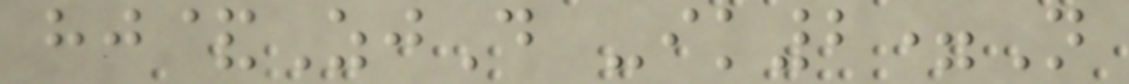hj&ZjD -ik2=N
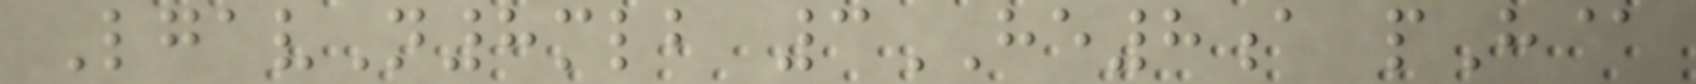LgavN8mlb 3HE8a pH@
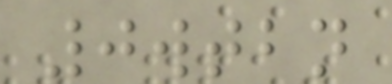0wtbn
